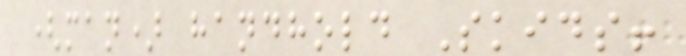(man) handhold Skids!
